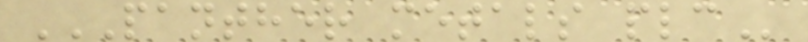PANTHER METALS PLC
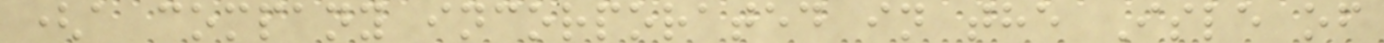(a company incorporated in the Isle of
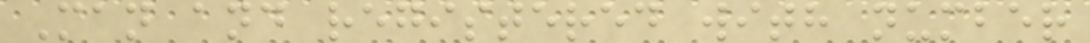Man and registered with number
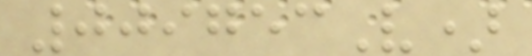009753V)
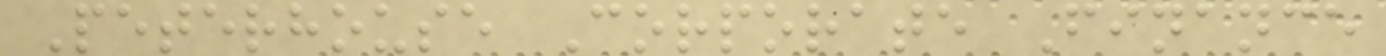Peterhouse Corporate Finance
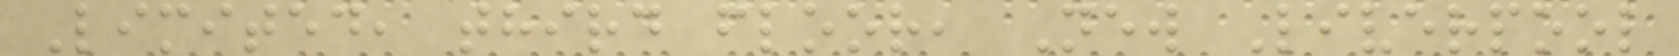Limited, third floor, New Liverpool
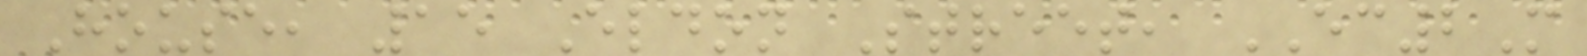House, 15 Eldon Street, EC2M
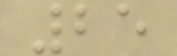25
